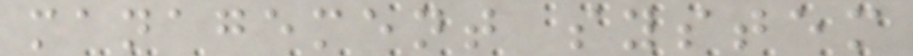management system
